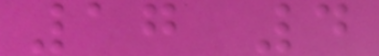17 4
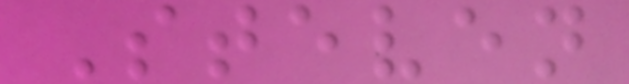Steven
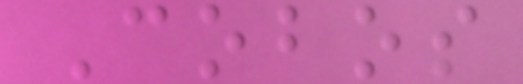Cobos
